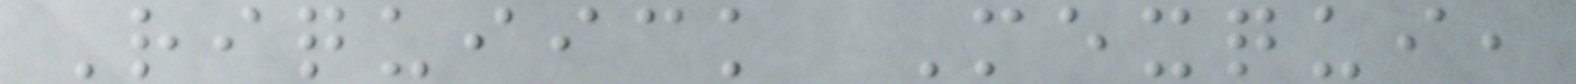Riquiick Mexqui,
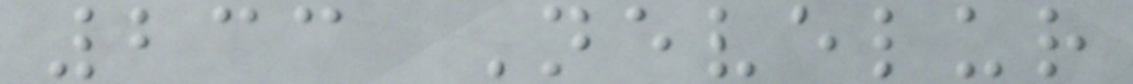233 Nevelur
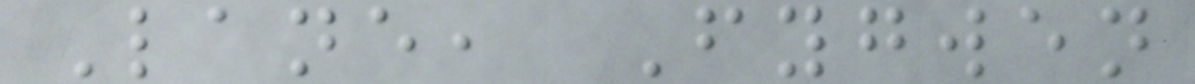Lane, Fygwen
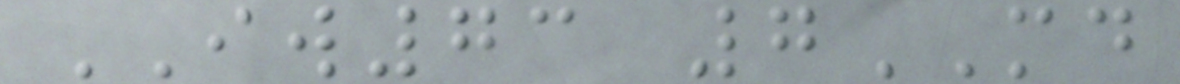IW73 7MD
